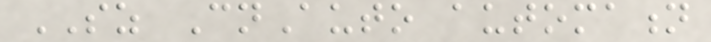SZ CnAuto automation
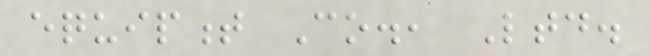equipment Co., Ltd.
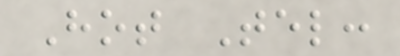Hot Tel:
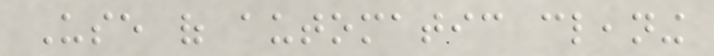Use of automatic cleaning
